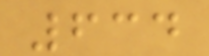634
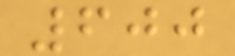600
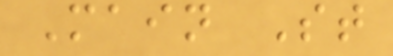Main St
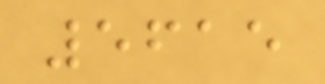5615
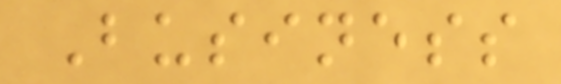Business
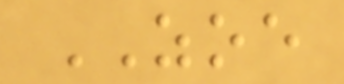ZOE
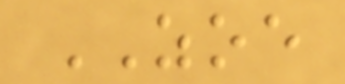ZOE
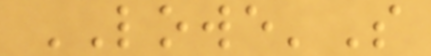LOWE'S
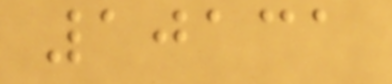10131
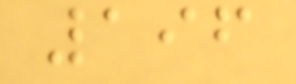196
